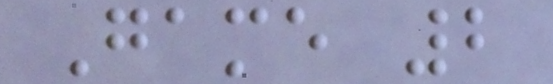Game 2
